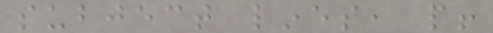subject lines, people!
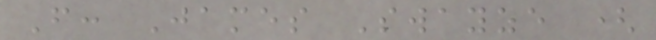From: James Swayze (
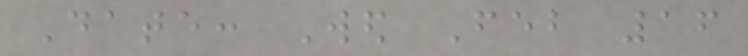Date: Wed Feb 16
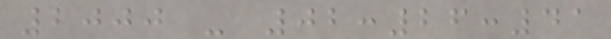2000 - 02:26:41
